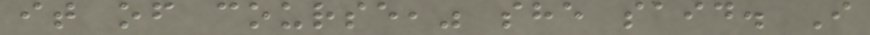it of course," she said. I
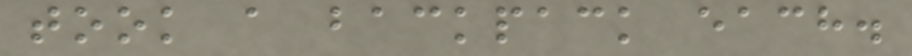took a backpack each.
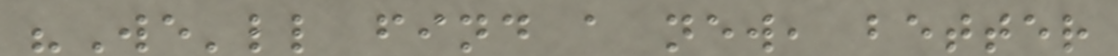"We'll find a new, better
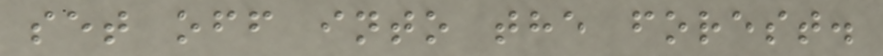set off into the forest.
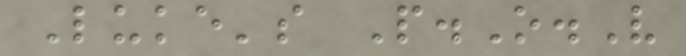Luke's P.O.V
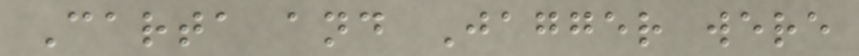Carta and Jagger were
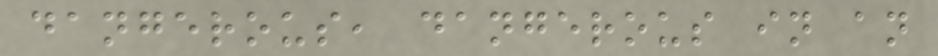dangerous, dangerous in an
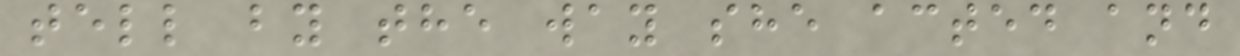tell by the way she acted and
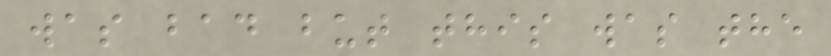was bad but this was the
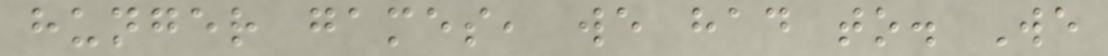hunger games, we had to. We
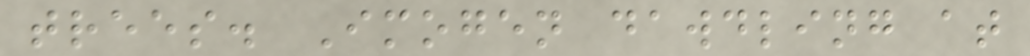trees. Imogen dawdling at
